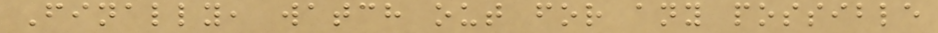Finally, watch out for any possible
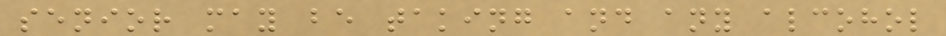senior may be taking and any alcohol
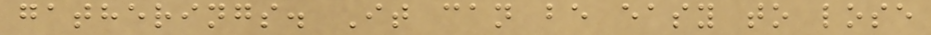gatherings. It can be easy to lose
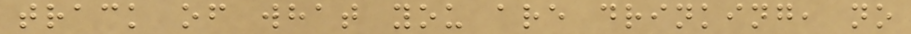track of what you are drinking, no
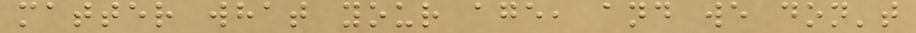matter what your age, and we don't
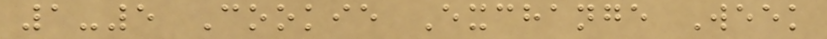1-5 Cookie Exchange Week
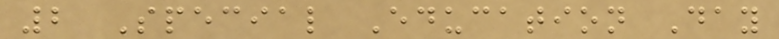2 Special Education Day
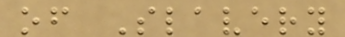of Slavery
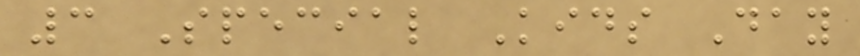3 Special Kids Day
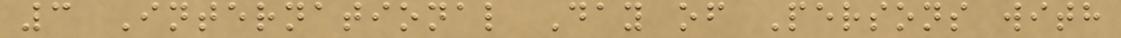3 International Day of Persons with
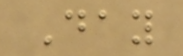Day
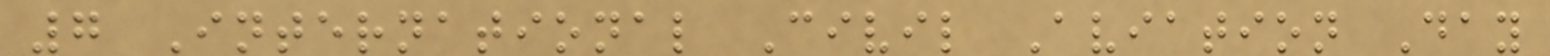7 International Civil Aviation Day
